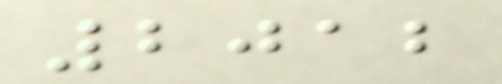2012
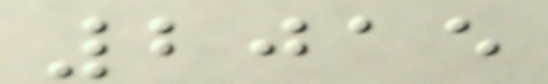2015
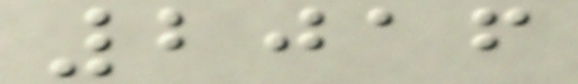2016
